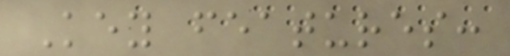Key features:
